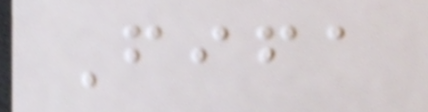Fifa
